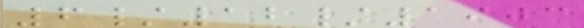6/12/1903
